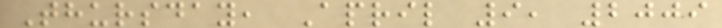Thursday, April 9, 2009
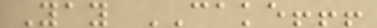Yay CAKE!!!
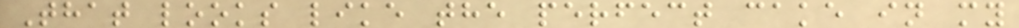That looks like the perfect cake in my
